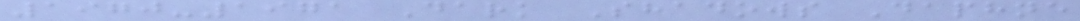1970-1971 Dark Shadows Daphne
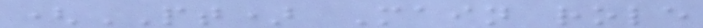(PT) Main role
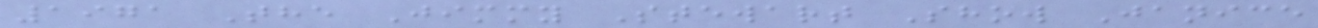1971 The Jimmy Stewart Show Janice
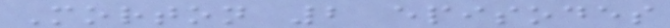Morton 2 episodes
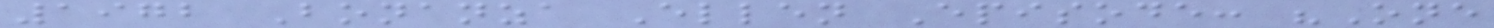1972 Bonanza Ellen Episode: "One
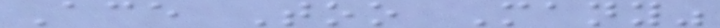Ace Too Many"
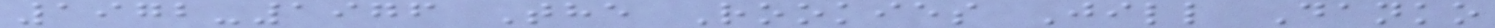1972-1976 The Rookies Jill Danko
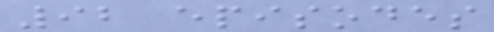92 episodes
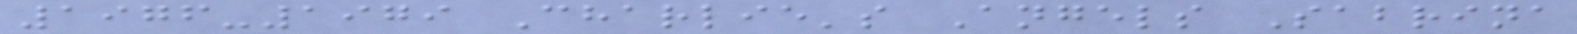1976-1979 Charlie's Angels Sabrina
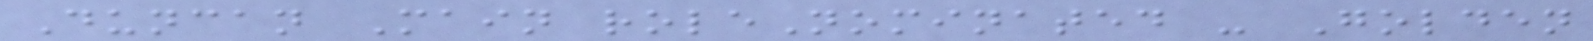Duncan Main roleNominated - Golden
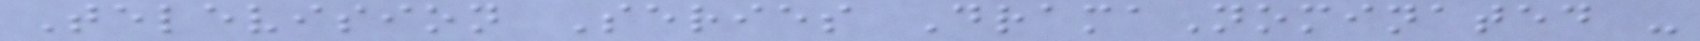Television Series DramaNominated -
